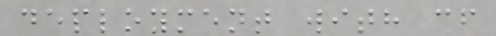deployment with cf
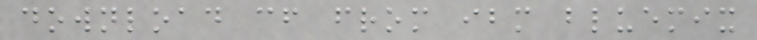download cf from ibm bluemix
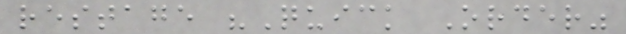restage "Quick Order"
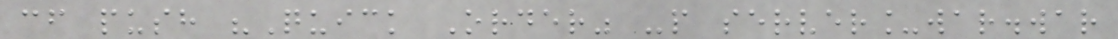cf push "Quick Order" -p server_war.war
